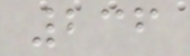236
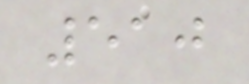510
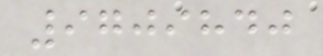9709840
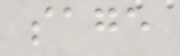sage
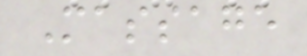Massage
